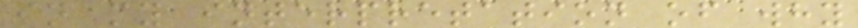in my interpretation of why
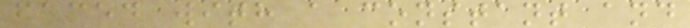faced with a constant and
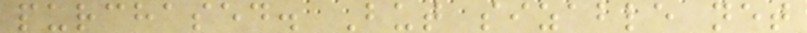purchased. But sizable net
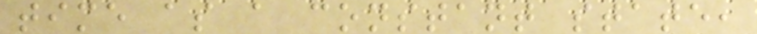time as a constant state,
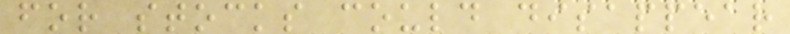for stocks could disappear
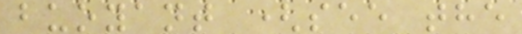buoyant (see the
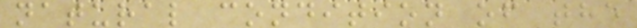natural condition of the
